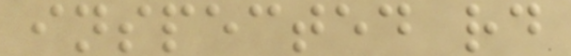inspected rd
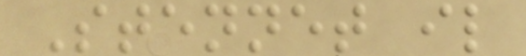Stennet il
